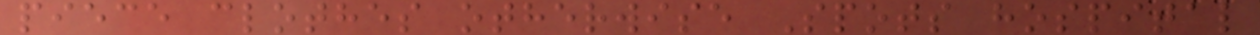piece clothes otherwise Spots hospital
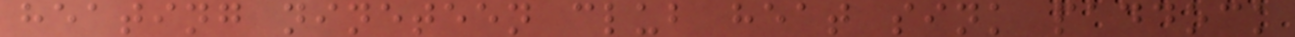heating nineteen club heat sink paddock
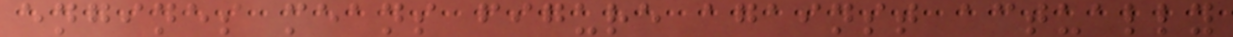engines means figure against actually
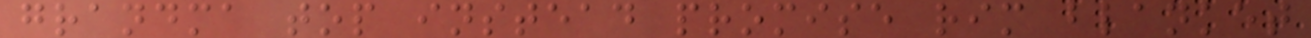grandma top instead promise rim blanket
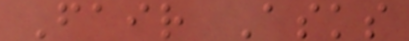Fair Asks
